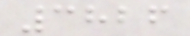3826
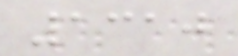1310
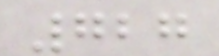727
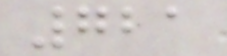721
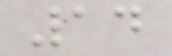14
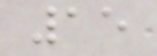15
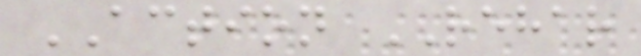ACTION REHAR
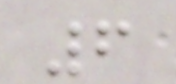6
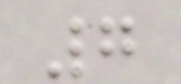7
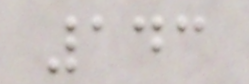143
